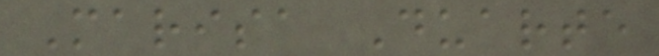Marisa Duarte
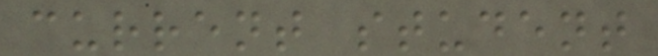current student
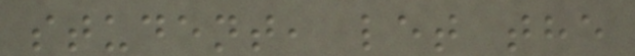student, let the
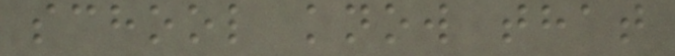school know that
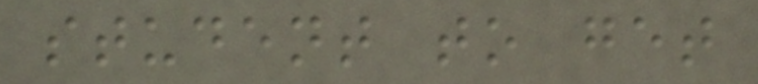student to get
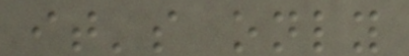it's only
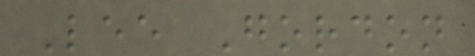Lee Gordon
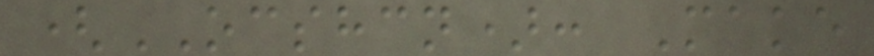(OCSHCN): Make
